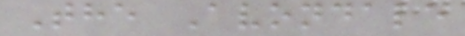The Avondale
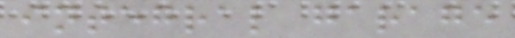integral garage
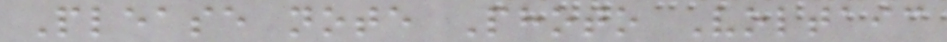Please note Photo Voltaic
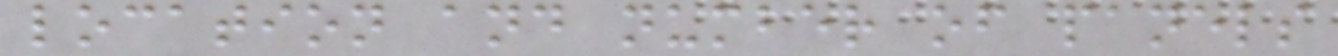location and number of panels
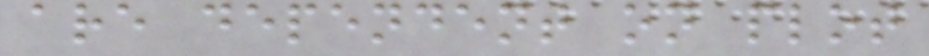are dependent on plot
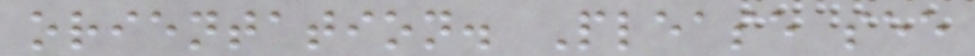orientation. Please see
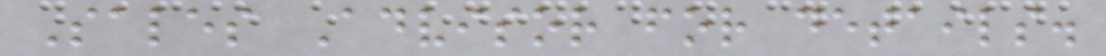Sales Advisor for details.
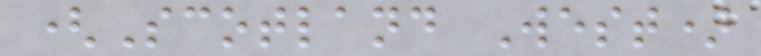(Scotland West)
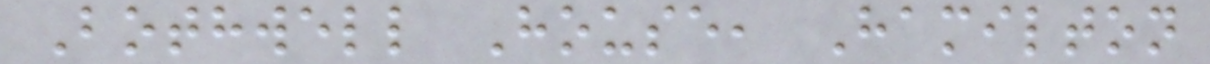Bothwell House, Hamilton
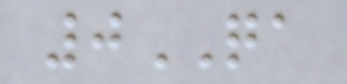0QA
